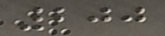200
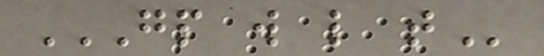GP W L T
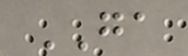GA
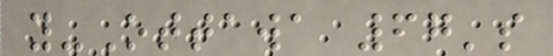y-Ottawa 67's
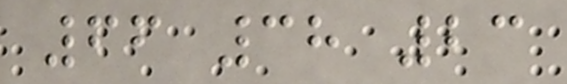66 38 23
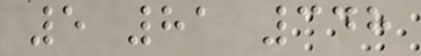5 81 348
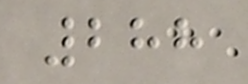288
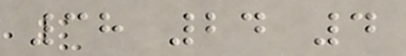38 24 4
